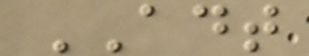ADT
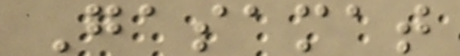Gasamat
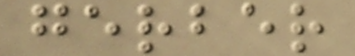gerber
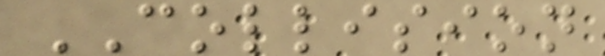COLLISION
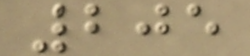205
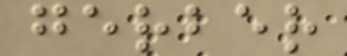gerber
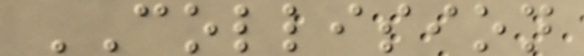COLLISION
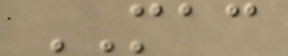MAC
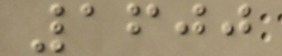1600
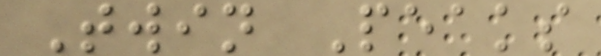Twin Peaks
